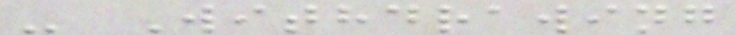- Withdrawing
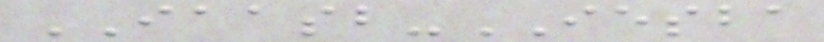IAASB-IESBA
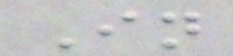In
